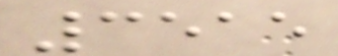3515
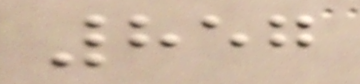857
